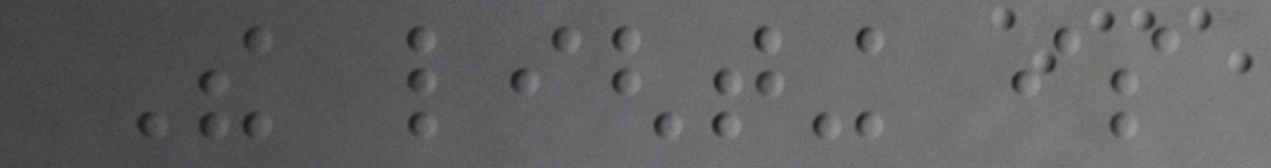The lighting is
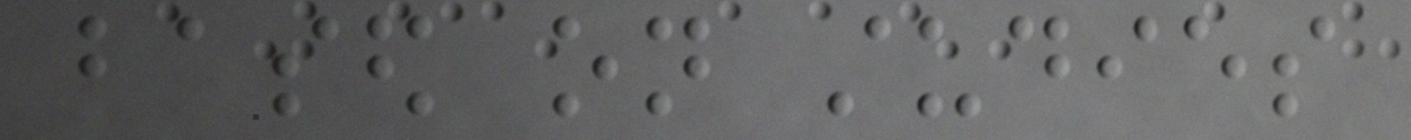based on studies
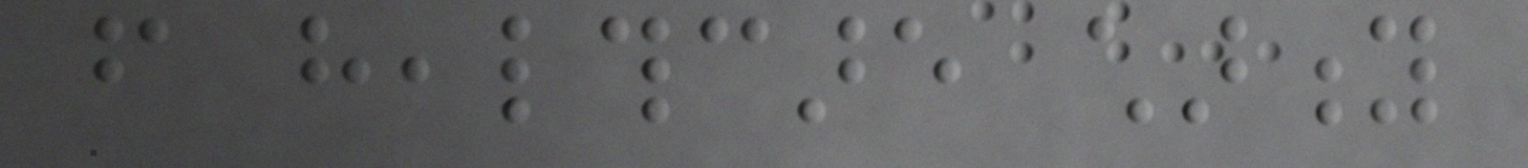from healthcare charity
